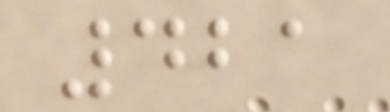421
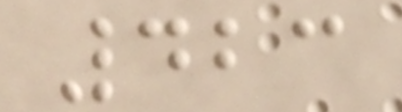423
